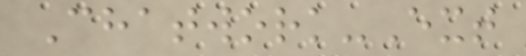Chatwork-Ext
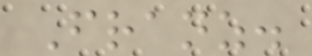Franz.
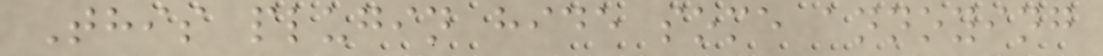This plugin hide some annoying
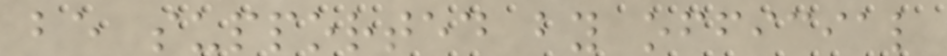be supported by official
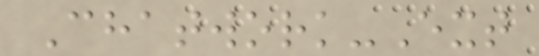Chatwork-Ext
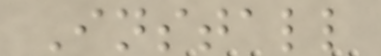Install
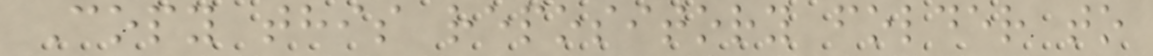Copy this repository folder to
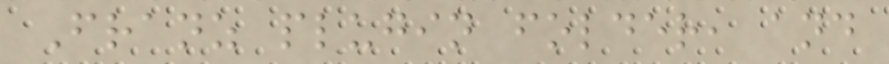Franz plugin folder, and
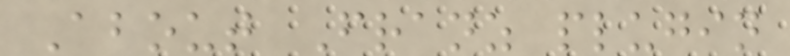About Franz plugin
